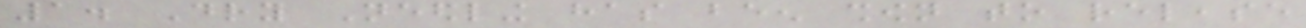1. Dry Needling has been shown to release
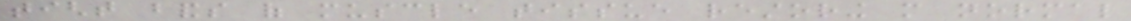tight bands of muscle tissue restoring more normal
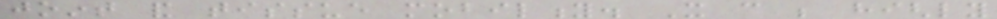joint and tissue mobility. It can be highly
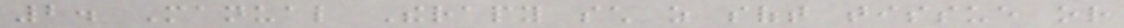2. Manual Therapy such as soft tissue or
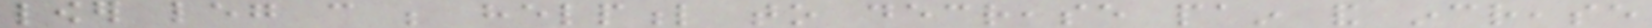lower leg can be helpful to decrease pain and increase
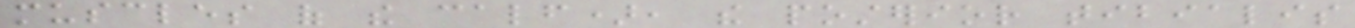muscles of the calf), the posterior tibialis
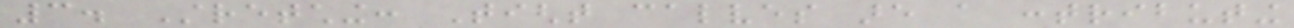3. Stretching: Tight calves are a contributing
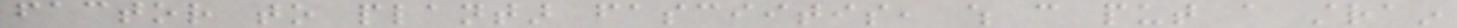factor to plantar fasciitis, which can put a strain
